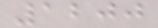1200
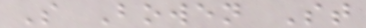S Bowen St
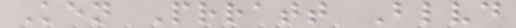Ken Prratt Blvd
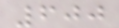600
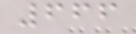666
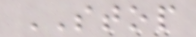STOP
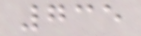735
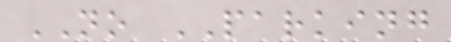NO PARKING
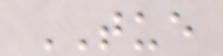TUE
